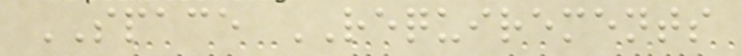SPACE REQUIREMENTS
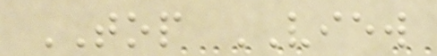TOP VIEW
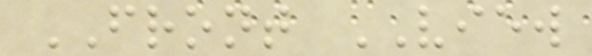FRONT VIEW
